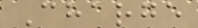Charge
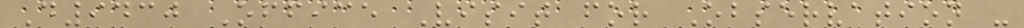D9430 Office Visit for Observation -
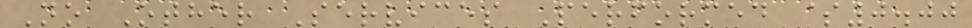No Other Services Performed $0.00
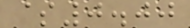$0.00
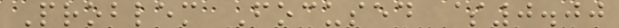Problem Focused $0.00
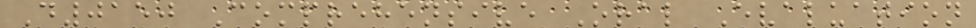D0150 Comprehensive Oral Evaluation
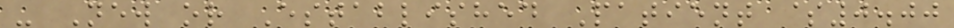- New or Established Patient $0.00
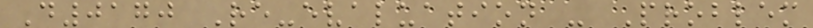D0170 Re-evaluation - Problem
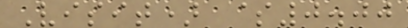Visit) $0.00
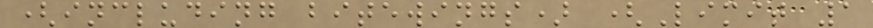(including bitewings) (Limit 1
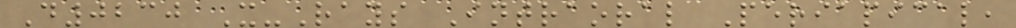D0230 X-Rays Intraoral Periapical,
